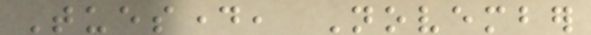Tuesday, November
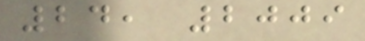24, 2009
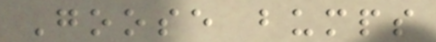Goose bumps
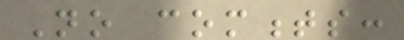No comments:
